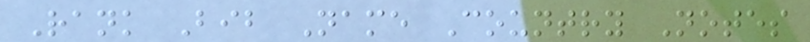Rank Bib Name Country Notes
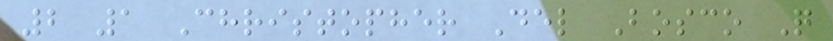2 1 Christopher Del Bosco Q
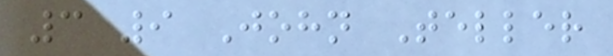3 9 John Teller
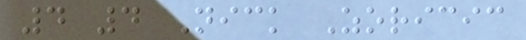4 4 Nick Zoricic
